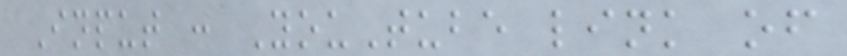Input : YouTube link of
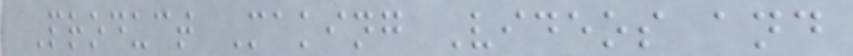Product Making Videos and
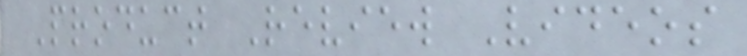Product Review Videos
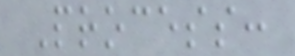Process:
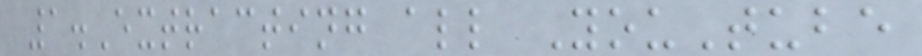1.Extracting all YouTube
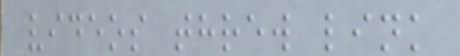videos threw link
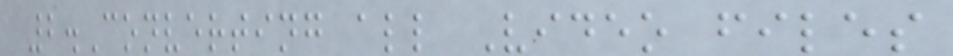2.Converting all Video files
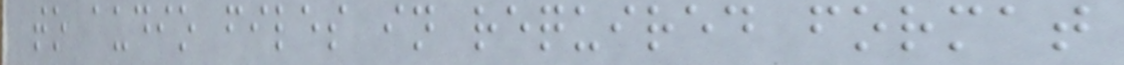to audio files in required format
